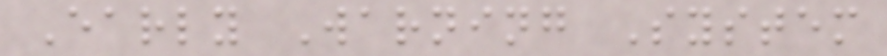Early Warning System
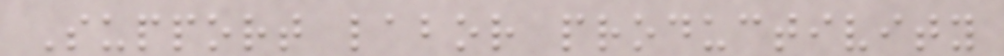Support labor productivity
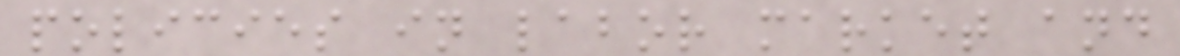policies in labor market and
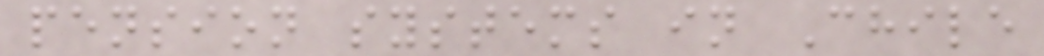pension systems in Chile
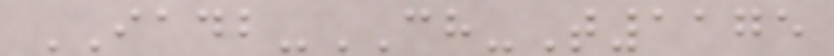IADB-CH-T1175
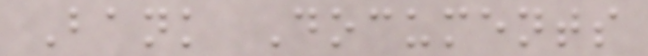Bank Documents
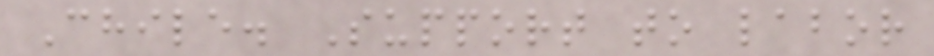Chile. Support to labor
